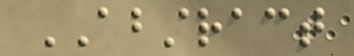ABSTRACT
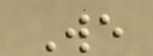We
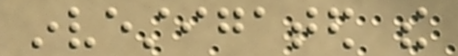investigated the
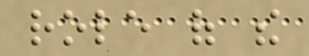role of the
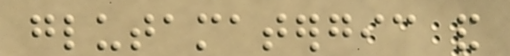glutamatergic and
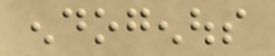endogenous
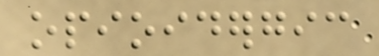opioidergic
